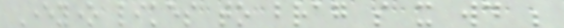Everyone likes to brag so it would be
